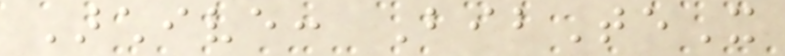Archive: BibTeX
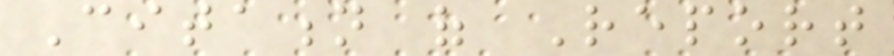Citation of Report
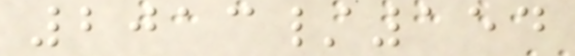2013/154
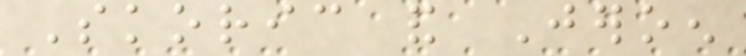Skoric and Jeroen
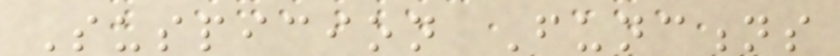Suspicion Functions
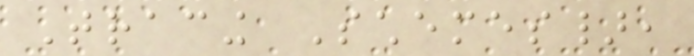Tracing Schemes},
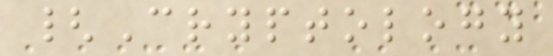{Cryptology
